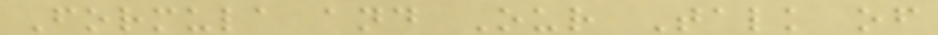Formula and Our Talk of
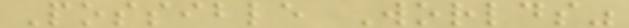Possible Worlds"
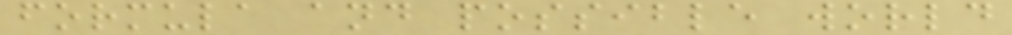formula and possible world
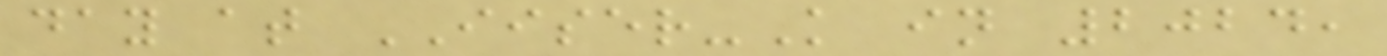day at IISER-K in 2024,
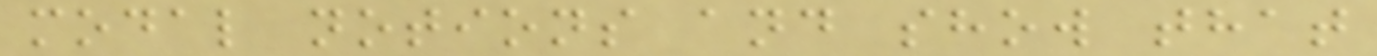modal notions and show that
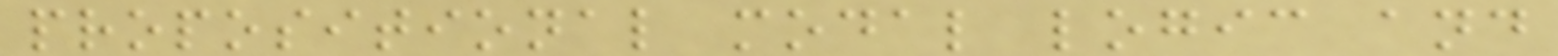propositional modal logic and
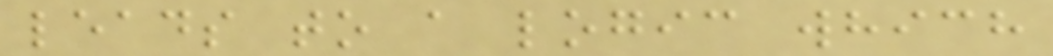leads to a logic which
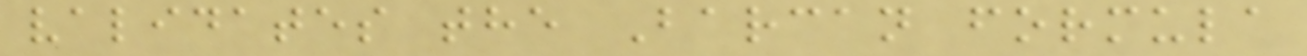validates the Barcan formula
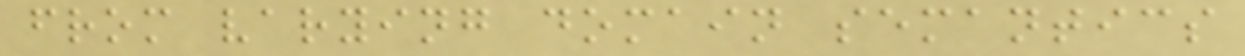from varying domain semantics
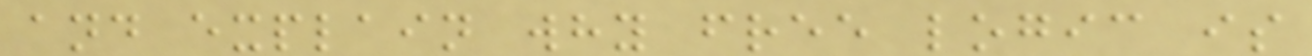and explain why free logic is
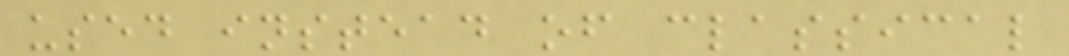used instead of classical
